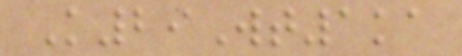K29Wt1ka
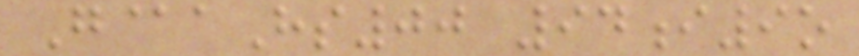G@aHs00 94i9o
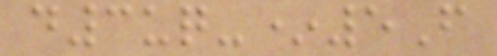d3uq-*5F
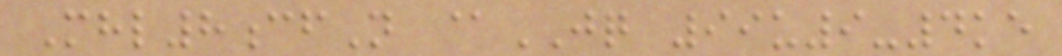Mhl8cfN @JQ 99u9-4ke
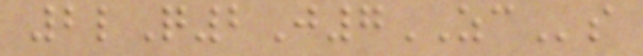2lQ2J7ZCs
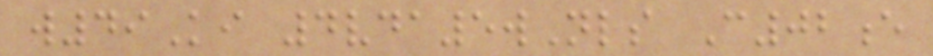w49Ki 4vda5wNls C02e
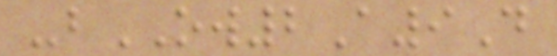-bOW2A9D
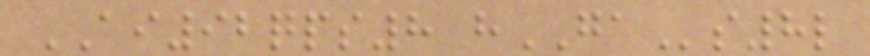AI92qps8 hGAs8l
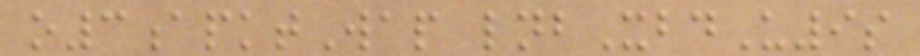o3apktWap lnbXbdU9s
